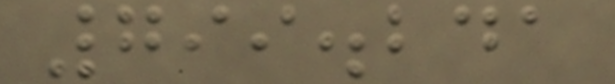799.241
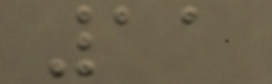11
